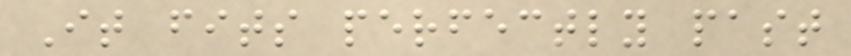It fits perfectly past
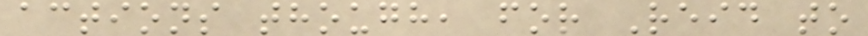actions though, for Reid to
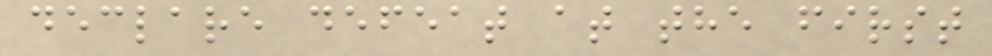declare defeat at the first
